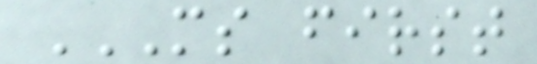MS FIRST
